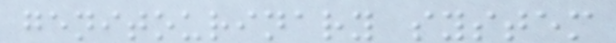genitourinary system
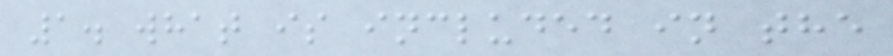1. what is included in the
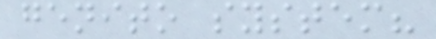genito system?
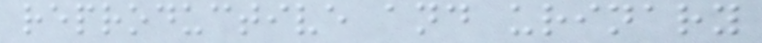reproductive and urinary
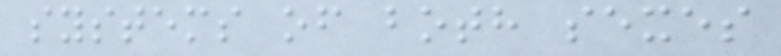systems of both sexes
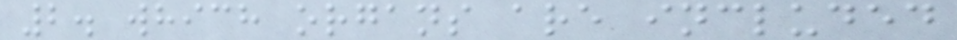2. which organs are included
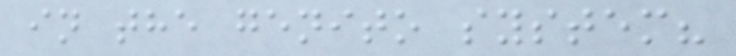in the genito system?
